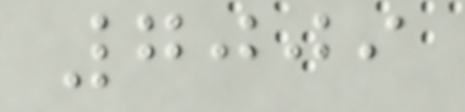7009
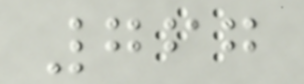767
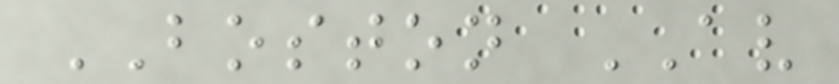BOSTON AV
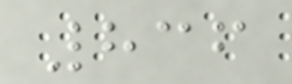836
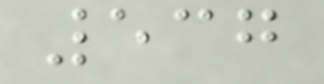537
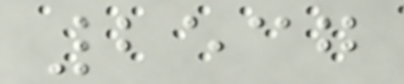2537
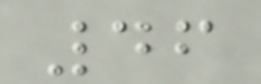46
